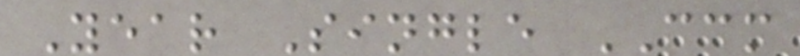Year Single CCM
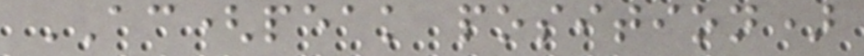AC(peak position)
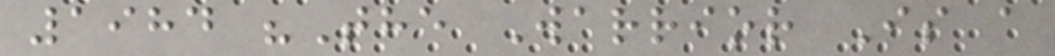1984 "The Warrior Is a
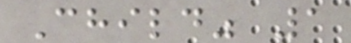Child" 1
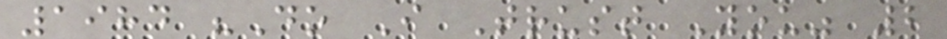1984 "Do I Trust You" 2
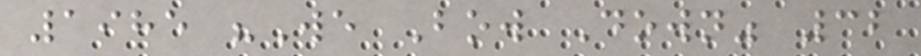1985 "We Bow Down" 32
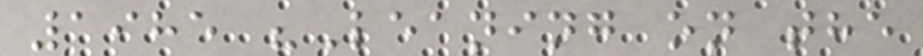1985 "Leaning on the
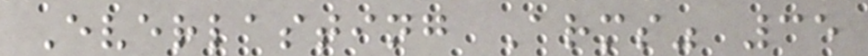Everlasting Arms" 35
